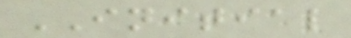INITIAL
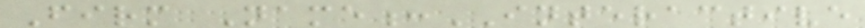Firm Name:INTERACTIVE
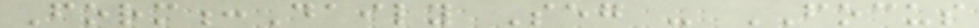Form:Daily Seg - FOCUS
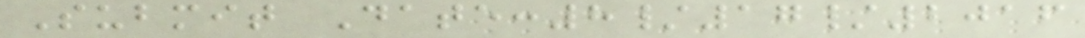Submit Date:8/17/2016
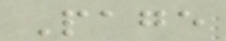Page
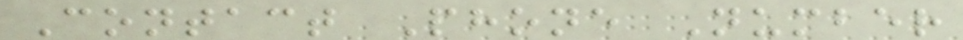Contact Phone Number
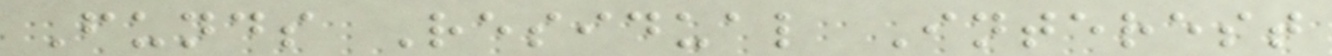Funds Residual Interest
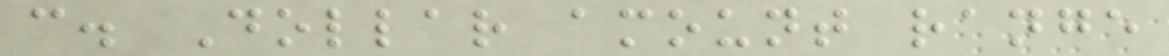c. Dollar amount range
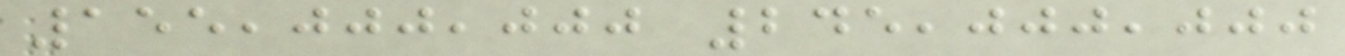155,000,000 245,000,000
